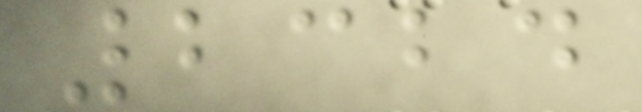2324
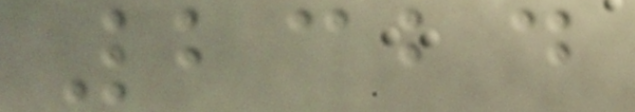2324
